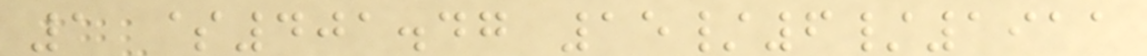1 $401.47 15/6/1911
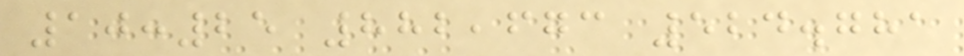10:25 882,673 524.781
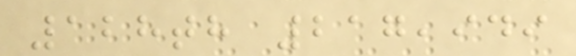128th 217,949
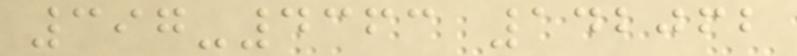397-4363 142062
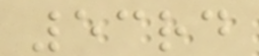53rd
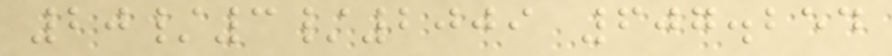20/3/2009 607.254
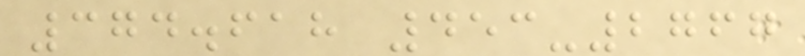374.618 453-2767
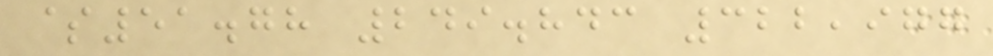$51.78 249.843 322,977
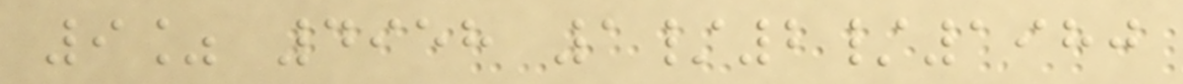9% 4958 1/2/1980
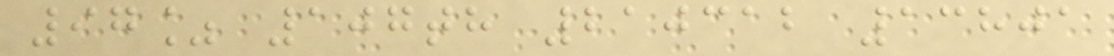97% 107th 210312 13801
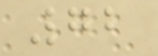72
